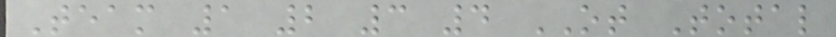Team 1 2 3 4 OT Total
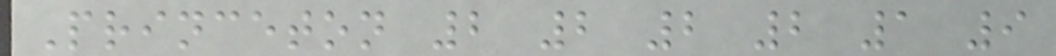Princeton 2 2 2 2 1 9
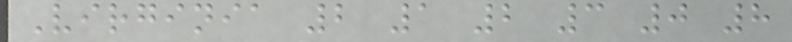Virginia 2 1 2 3 0 8
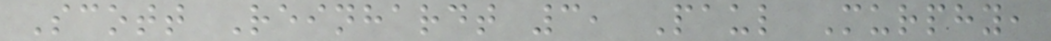Scott Reinhardt 3, Paul Murphy,
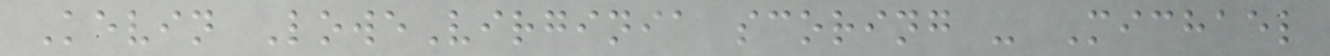Kevin LoweVirginia scoring - Michael
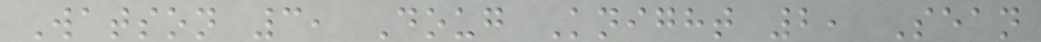Watson 3, Doug Knight 2, Sean
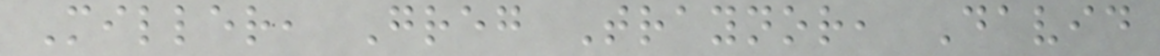Miller, Greg Traynor, David
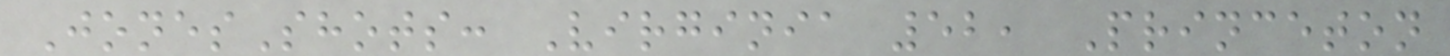JonesShots: Virginia 52, Princeton
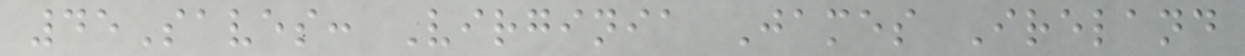45Saves: Virginia James Ireland
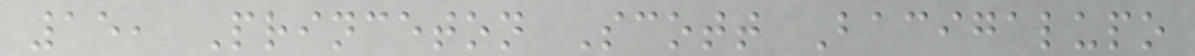15, Princeton Scott Bacigalupo
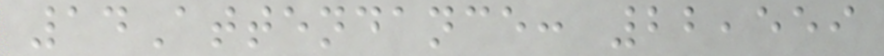14Attendance: 22,559
